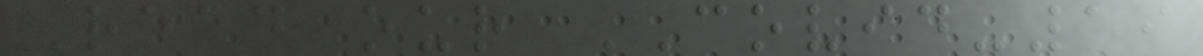Read our COVID-19
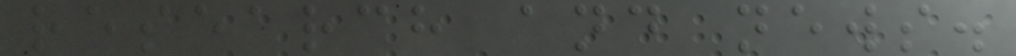research and news.
